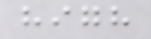high
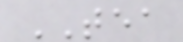TEA
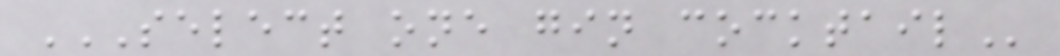SELECT ONE GIN COCKTAIL
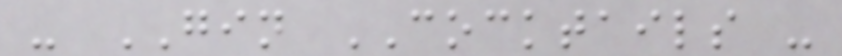- GIN COCKTAILS -
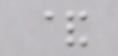&
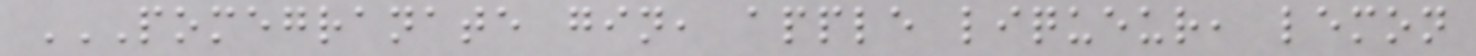POMEGRANATE GIN, APPLE LIQUEUR, LEMON
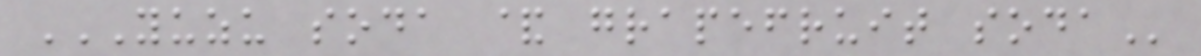YUZU SODA & GRAPEFRUIT SODA
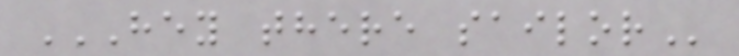HEY THERE SAILOR
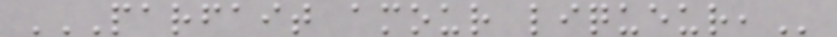PARFAIT AMOUR LIQUEUR,
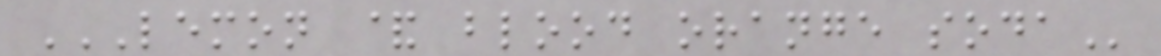LEMON & BLOOD ORANGE SODA
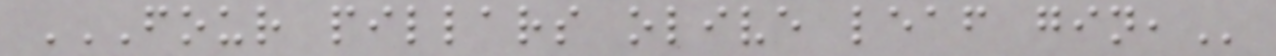FOUR PILLARS OLIVE LEAF GIN,
